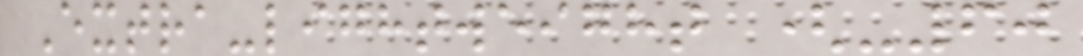Extra-lightweight (-60
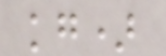kg)
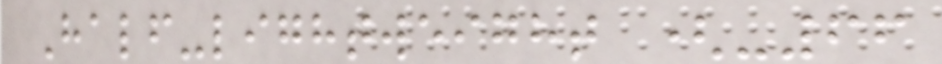Half-lightweight (-66
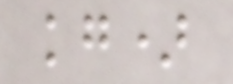kg)
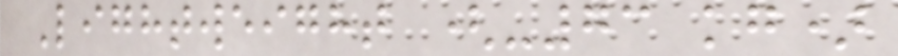Lightweight (-73 kg)
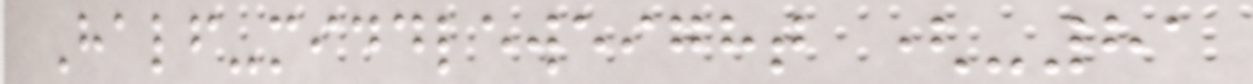Half-middleweight (-81
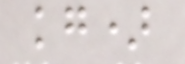kg)
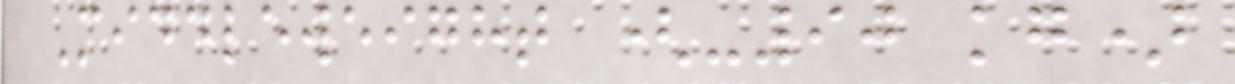Middleweight (-90 kg)
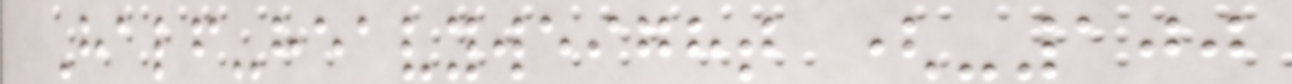Half-heavyweight (-100
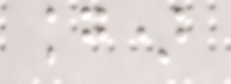kg)
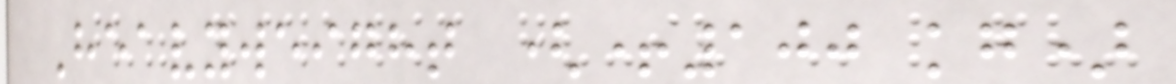Heavyweight (+100 kg)
